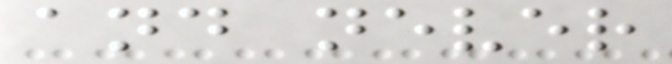and never
